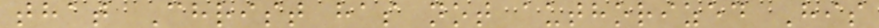that Christ has not authorized His
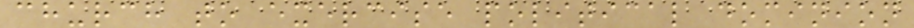church to exercise political dominion
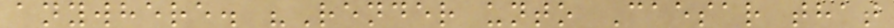anywhere. "Render unto Caesar that
